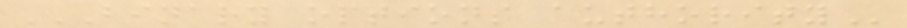BINARY OPTIONS AUTHORITY
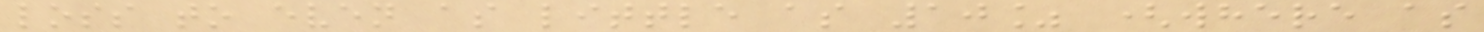loss to even as little as 10% (where as
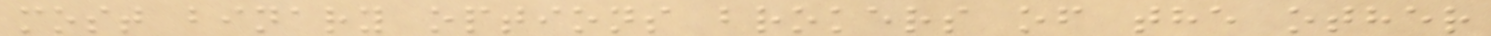most binary options brokers of the other
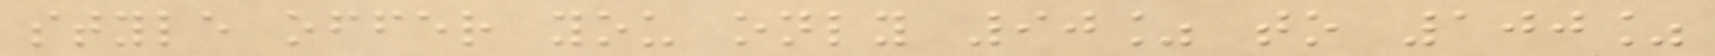style offer you only 90% to 100%
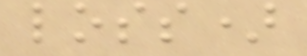loss)
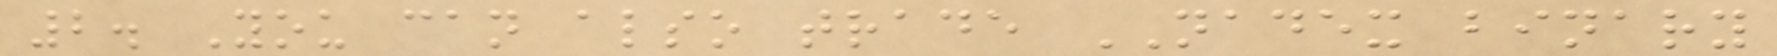2. You can also trade NADEX binary
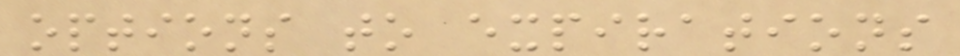options to expirations
